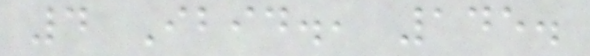4 Ibid., 145.
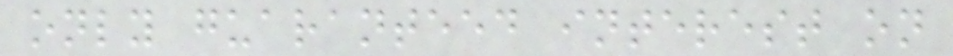only guaranteed interest on
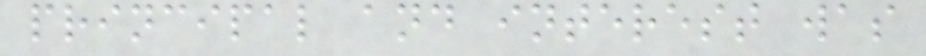principal and interest was
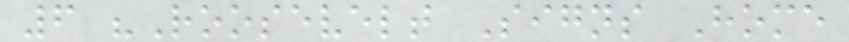6 "Roosevelt Signs Home
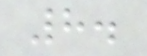8.
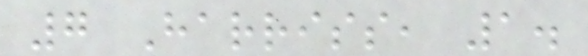7 Harriss, 1.
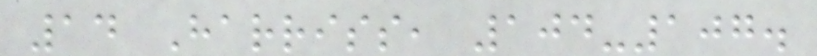14 Harriss, 104-107.
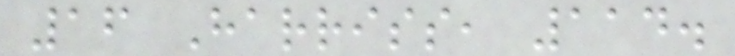16 Harriss, 114.
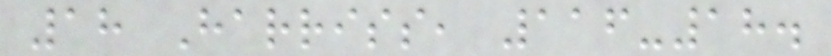18 Harriss, 116-18.
